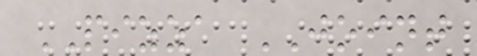PIZZA JOINT
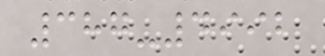387-4992
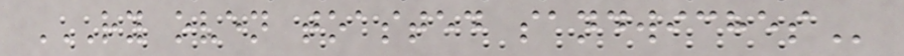RY OVEN TOASTED SANDWICHES
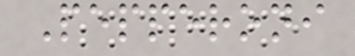Pepperoni
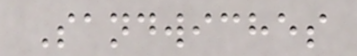Sandwiches
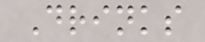Drinks
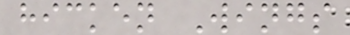hicken Wings
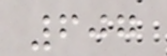607
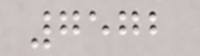7572
